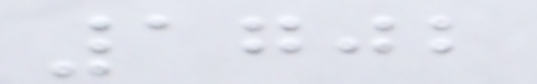1702
